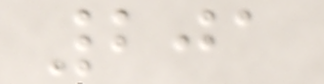201
